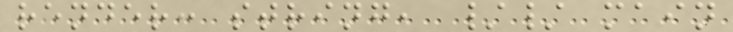render: string, // main
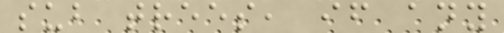sub trees, if any
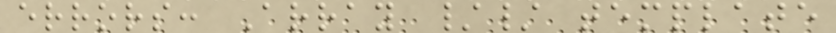errors: Array // template
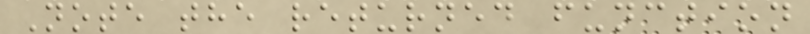Note the returned function
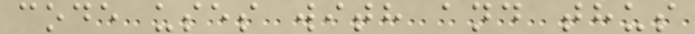code uses with and thus
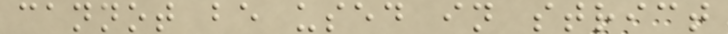cannot be used in strict
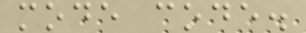mode code.
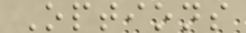Options
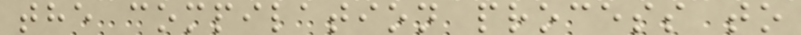the compilation process to
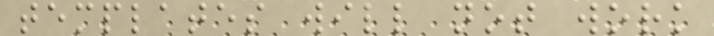templates will not work
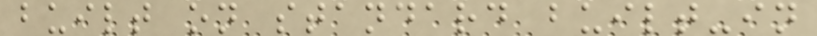built on standard built-in
